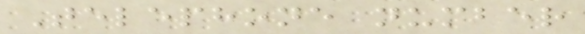Telephone number
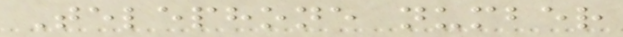Telephone number
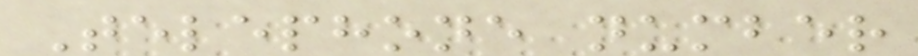Telephone number
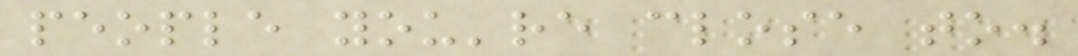people you're close to.
